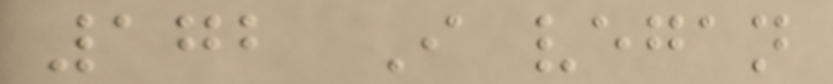172 I vegan
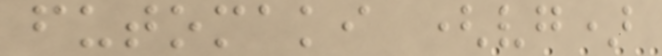futomaki (vg)
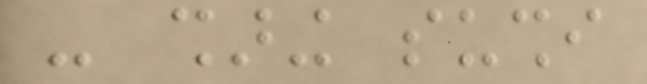- sharing sushi
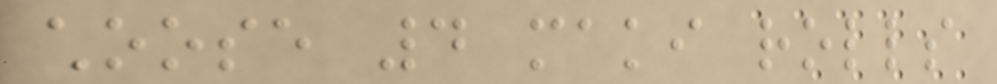choose 4 maki rolls
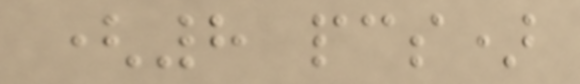(8 pcs)
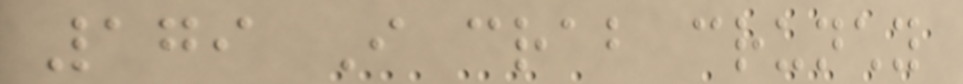179 I crab crunchy
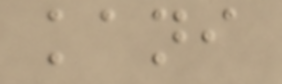kani
